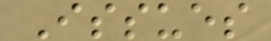Issues
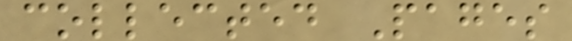collected Pages
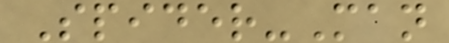Spider-Man
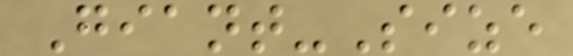Giant-Size
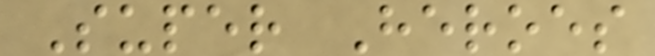Super Heroes
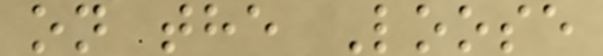on the Loose
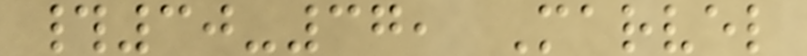#30-37, Marvel
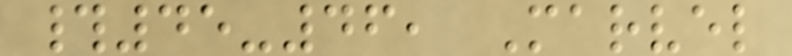#45-46, Marvel
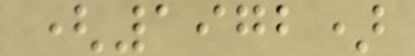(1972)
